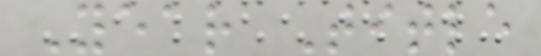Year Title
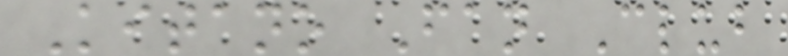Kitano Fan Club
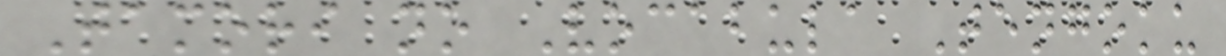Tamori no Vocabula Tengoku
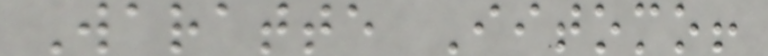Waratte Iitomo!
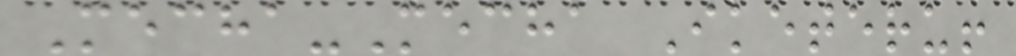Mecha-Mecha Iketeru!
